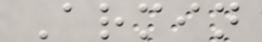Armin
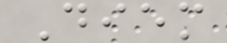Diem
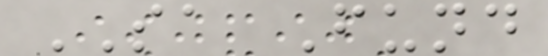SA Fund
